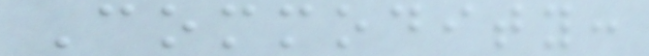Commodity:
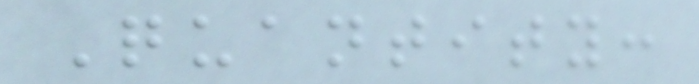Quantity:
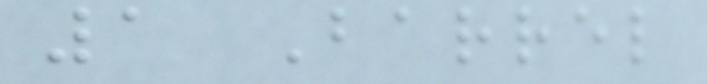1 Barrel
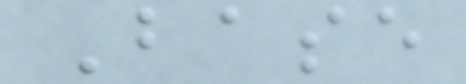Base
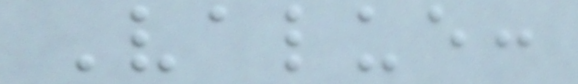Value:
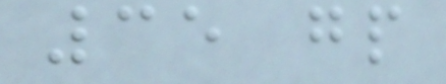35 gp
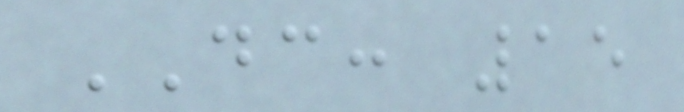DC: 15
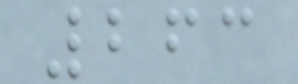263
